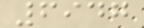6947
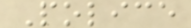Police
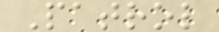Patrol
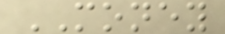MONEY
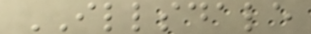ILLSDALE
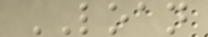LOAN
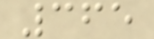365
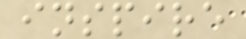inspire
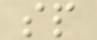sp
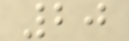20
